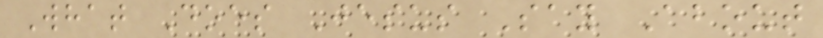What Does Jesus Say About
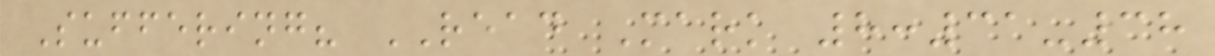Suffering? READ Mark 8:31-38
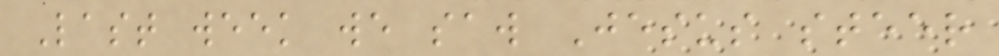Last week we saw Jesus steer
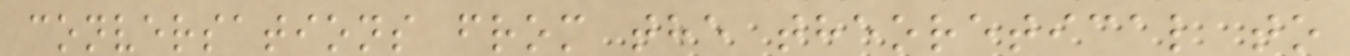conversations from the theoretical to
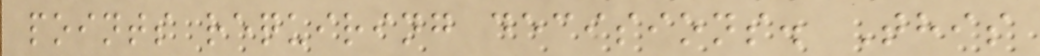points requiring decisions. This
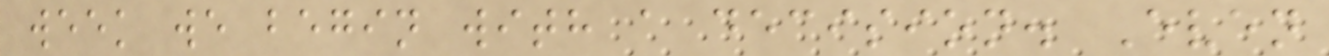week we begin with a decision. Even
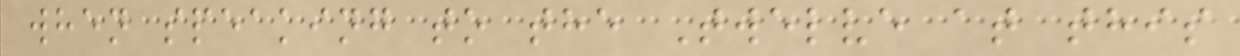when speaking to the Twelve at this
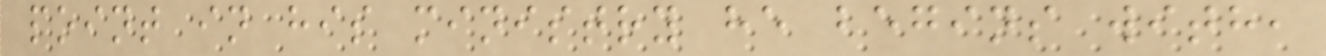point in his ministry he begins with,
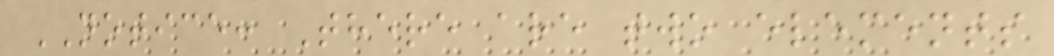NOTICE: There are two elements
